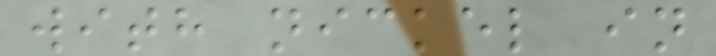with nickel in
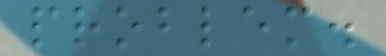problem.
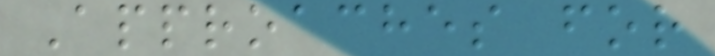Approaches for
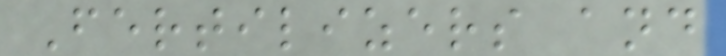Fertilizers and
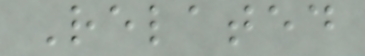Related
